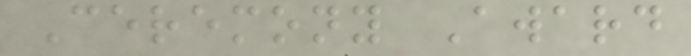Ceremony Award
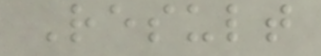Result
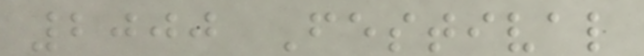2000 Festival
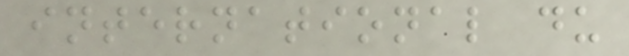international du
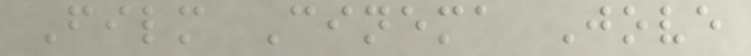Film Cinema Jove
